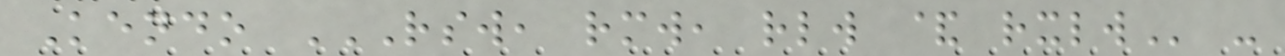Kendo RSW, RMW, RLW & RXLW -
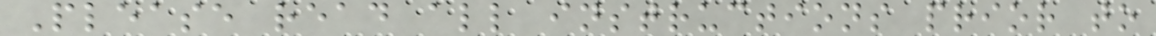Please read all instructions prior to
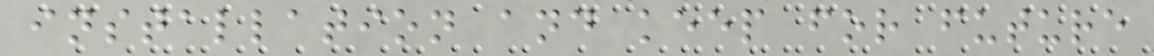installation and keep for future
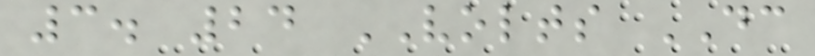3. 24 VOLTS DC
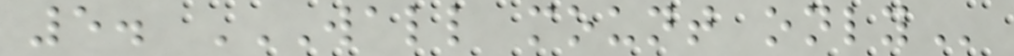5. WALL MOUNT ONLY
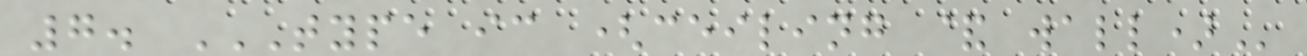7. TYPE IC (CEILING & WALL)
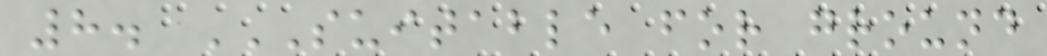8. SUITABLE FOR GROUND
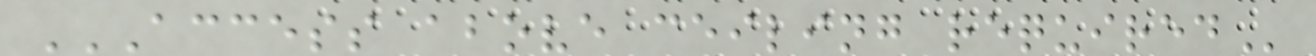ACCESS ABOVE CEILING REQUIRED
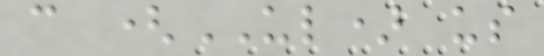c (UL) us
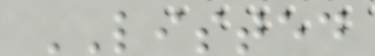LISTED
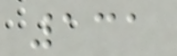131
